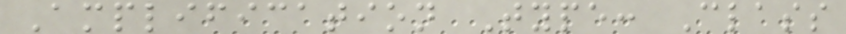Amplification Type: Class
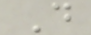D
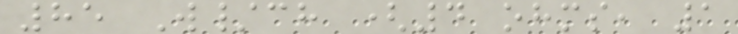85 W/ch (4 ohms, 1
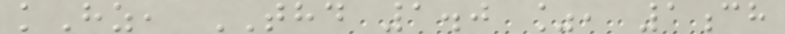kHz, THD 1.0 %, 1ch
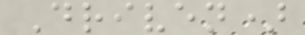Driven)
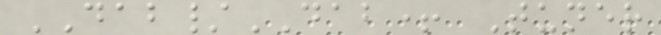DAB/DAB+ Tuner
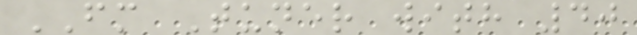FM Tuner with 40
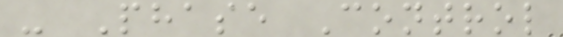- Phase Control
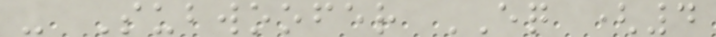- Subwoofer EQ (4
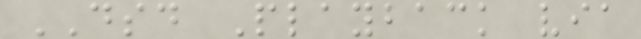DSD Playback via
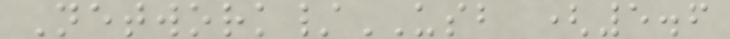Network/USB (5.6
